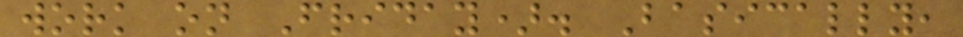work on Friday). Basically,
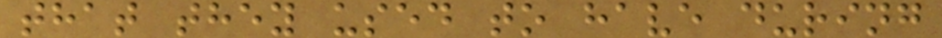that they used to have during
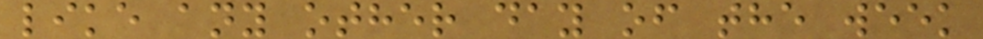like any other day of the week
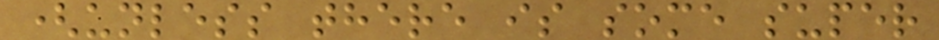(unless there is some super
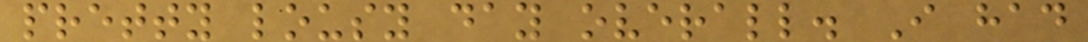pretty lousy day overall. I had
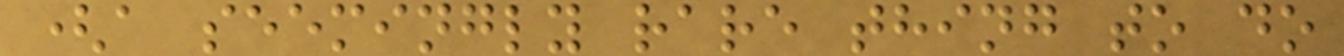(a seemingly rare thing to do
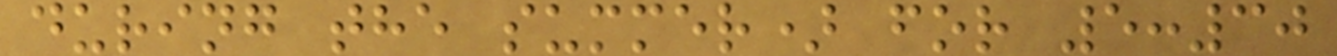during the summer) for 5:30
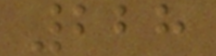228
